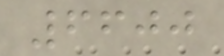6600
